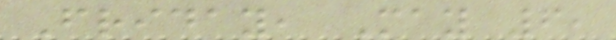Friday, May 6,
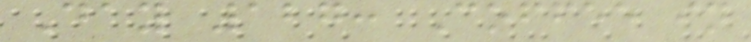Day 127: Coffee in
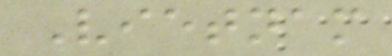Vietnam
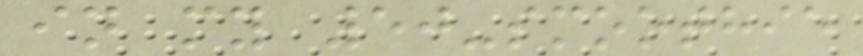in my 50-smoothie
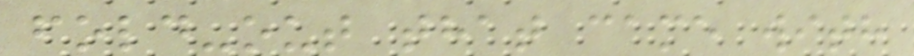fold-out that came with
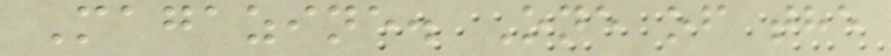Magazine. One of the
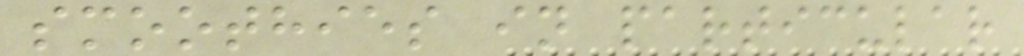smoothies in particular
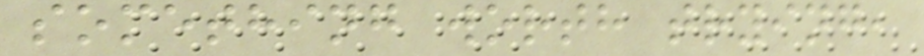something worth trying,
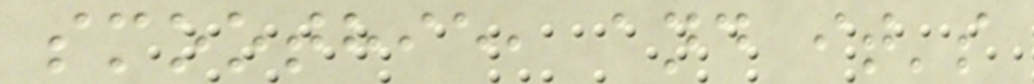smoothie, and it's
